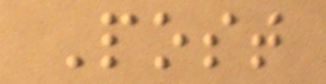Post
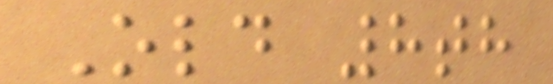Old 8th
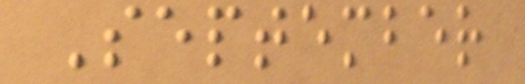September
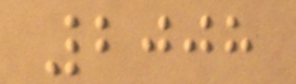2008
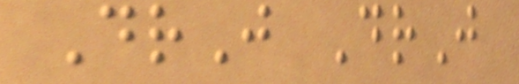DrJ DrJ
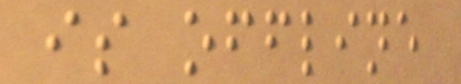is offline
